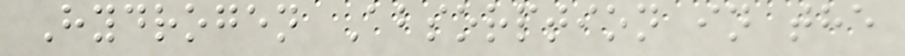Hydrogen Absorption in the
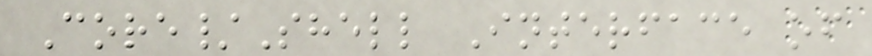Core/Shell Interface of
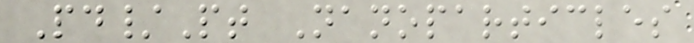Pd/Pt Nanoparticles
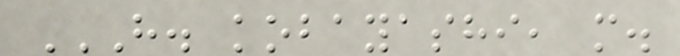H. KOBAYASHI, M.
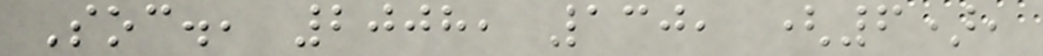Soc., 2008, 130, (6),
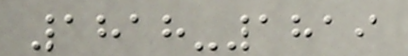1818-1819
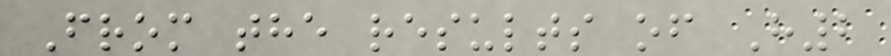From the results of H2
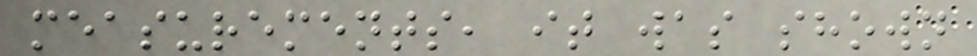measurements, it was shown
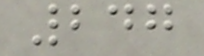247
